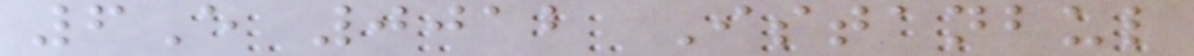6E 0012 Istanbul
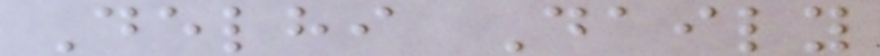Delhi Daily
